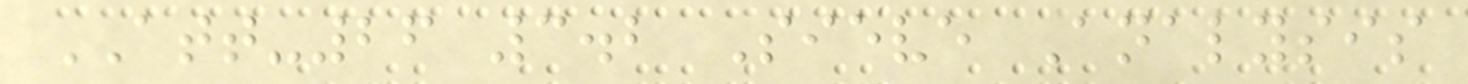ATT-26 3.2 Sieve Analysis
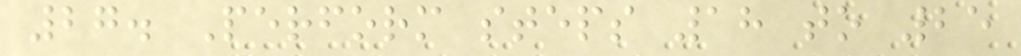27. Perform steps 18 to 25
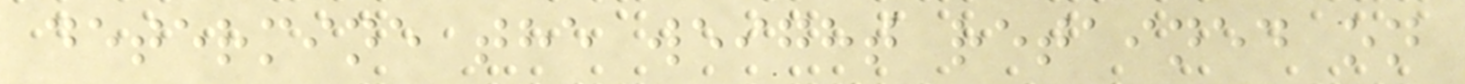determine the weight retained on
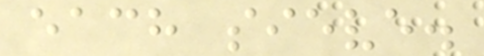each sieve.
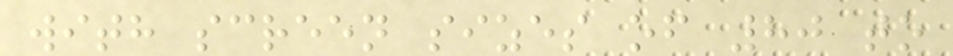with screen sizes of 80 to
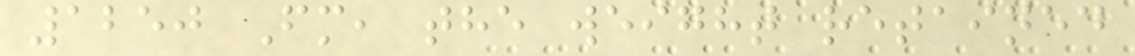1250 Fm, the weight retained
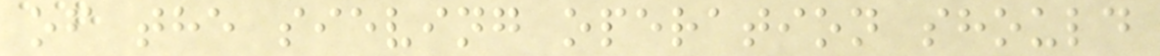of the sieving operation should
